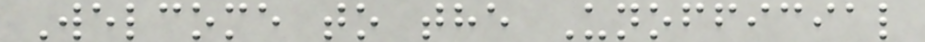Welcome to the Unofficial
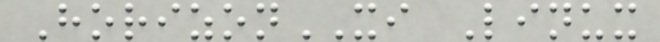HorizonXI Linux
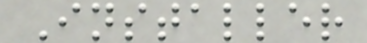Installer
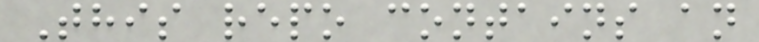This repo contains an
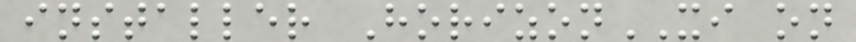installer HorizonXI on
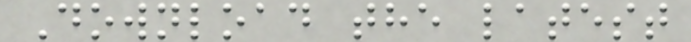Download the latest
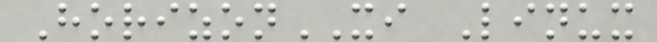HorizonXI Linux
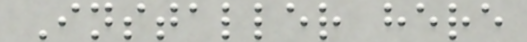Installer here
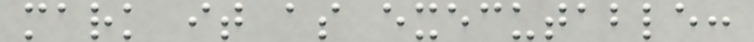mark it as executable:
